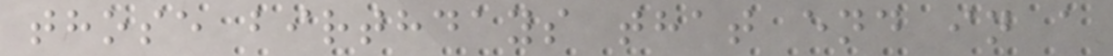those birthdays that end in a
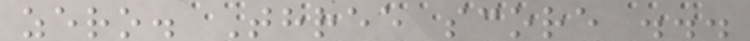zero. Three score ...
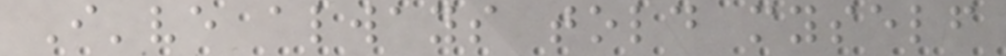I've always told myself
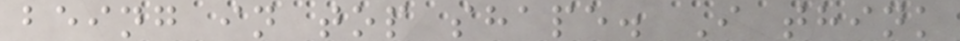being in top shape. I think
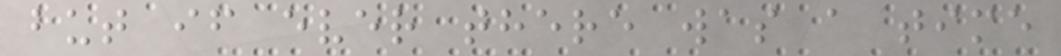but if ever there was a time
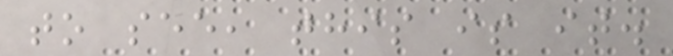to see, this is it.
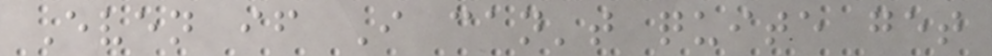Even if I can't quite get
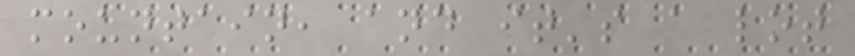mountain, and it's a lot
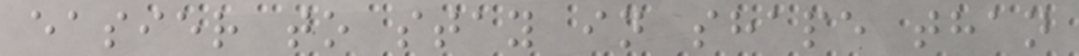easier to stay in shape than
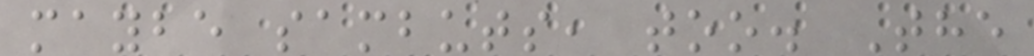maybe sambuts, too. The
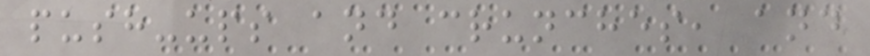push-ups and crunches, and
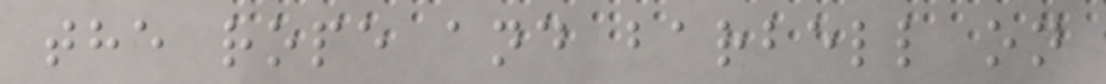the rope and barbell on
